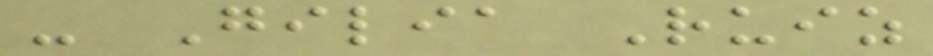- Gilia Ruiz
